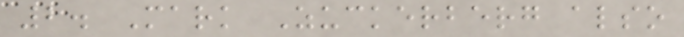2. Mark Zuckerberg also
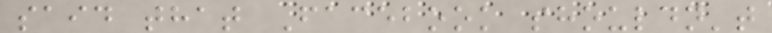said that Facebook shouldn't
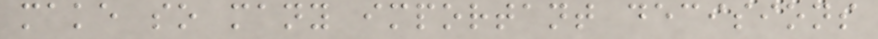make so many important decisions
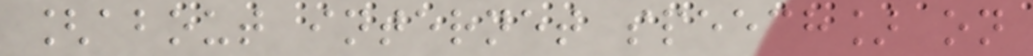[about internet speech] on
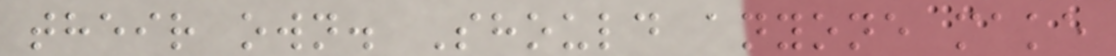their own. Should anyone make
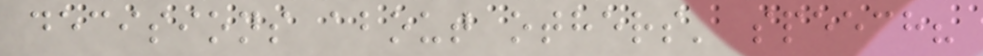decisions about others' speech?
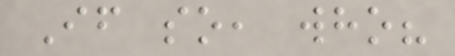If so, who?
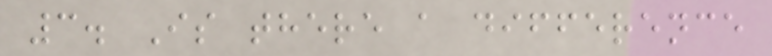3. Is there a difference
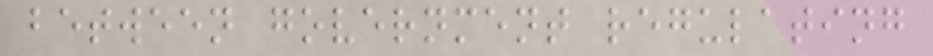between government regulating
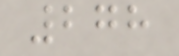278
